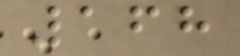168
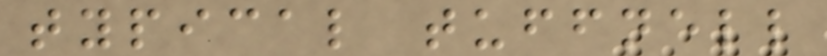typical tuffnell
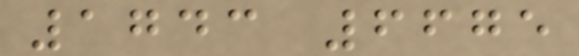1743 6675
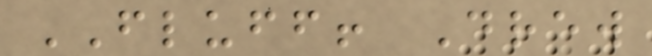FLUFF! Drew
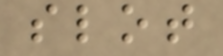slot
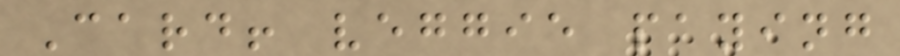Card! veggie paying
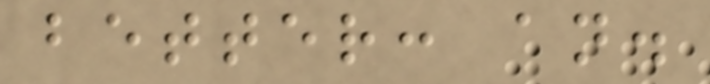better: an.
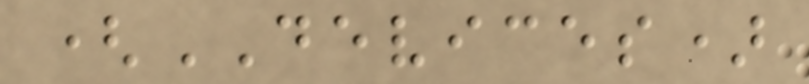(DEVICES)
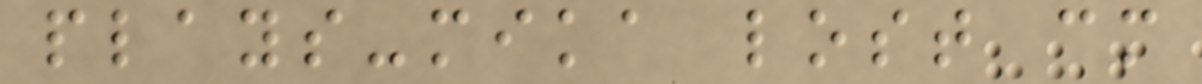plays-mika lost cm
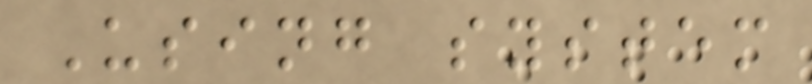Using system
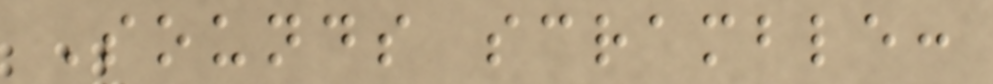Sounds scramble:
